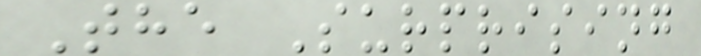The Surprising
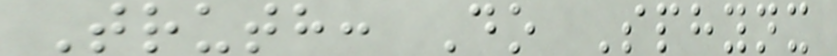Truth: Do Sphynx
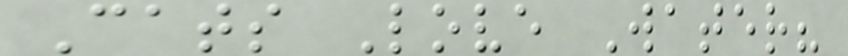Cats Love Water?
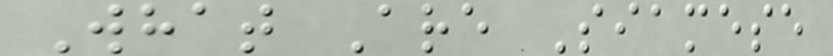What Are Siamese
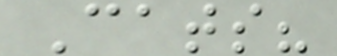Cats?
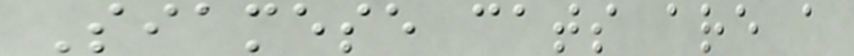Siamese cats are a
